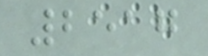2517
